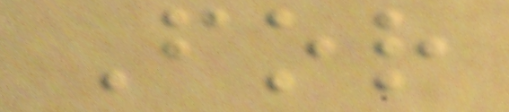For
